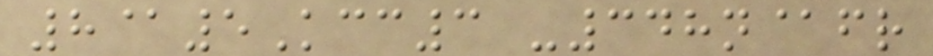8@5Kcc3 -348n@fr
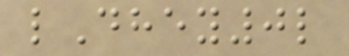lDhey0l
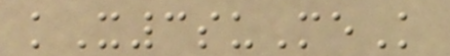kX3suMeK
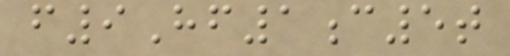f9Hf1c5t
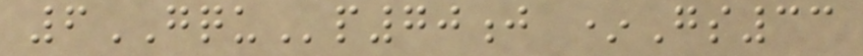6GQUp70j *Gs33
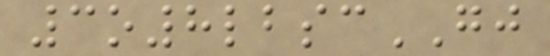3o8lbscGJ
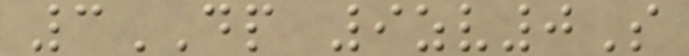3DP 9zv0S
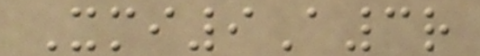Xmi9A3r
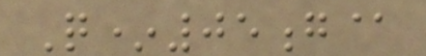Q*05g@
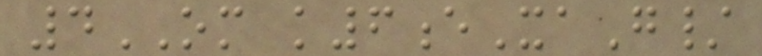4OM k6eXaG/
